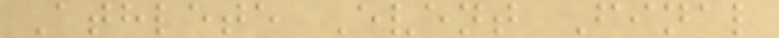Athlete Event Final
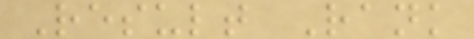Result Rank
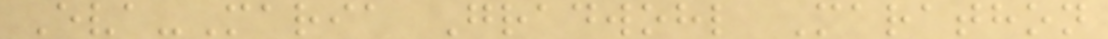Eva-Maria Gradwohl Marathon
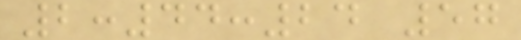2:44:24 57
